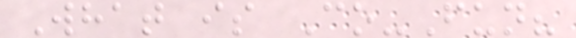What is Co-Fun?
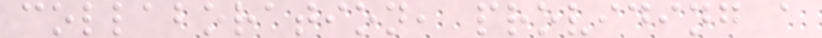collaboration, providing a
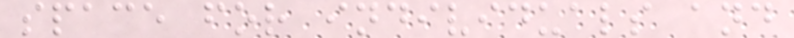space for individuals and
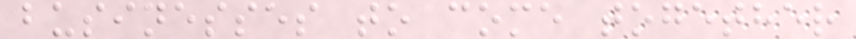businesses to come together
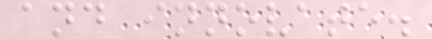and innovate.
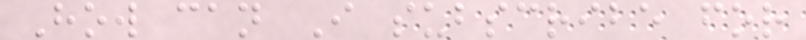How can I subscribe for
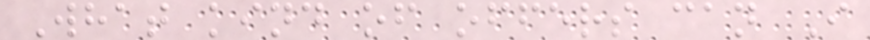What kind of offers can I
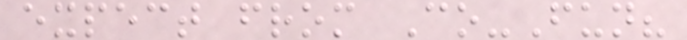expect from Co-Fun?
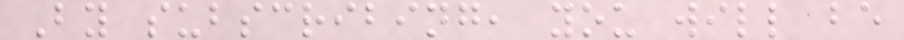By subscribing, you will be
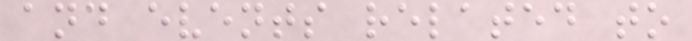and events related to
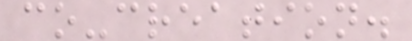co-creation.
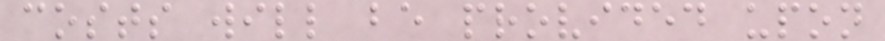costs will be provided upon
